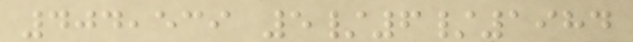404,539 5/6/1984
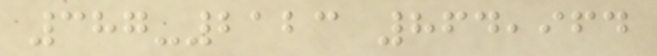387-2123 864,964
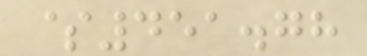$451.78
